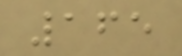165
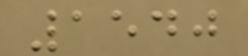1540
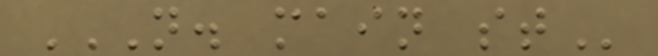N. MAIN ST
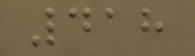418
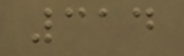314
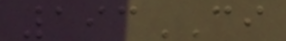193CI
